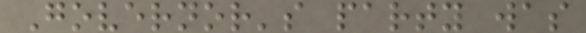Governor's party was
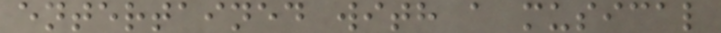entertained with a musical
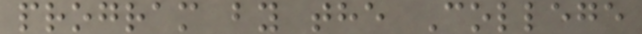program by the College
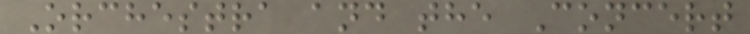Orchestra and the Concert
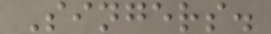Singers.
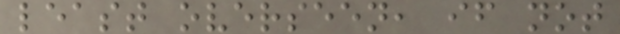least overseen, if not
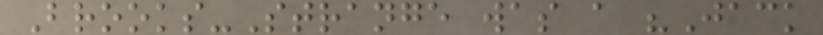Brooks-Strange was a "Jack
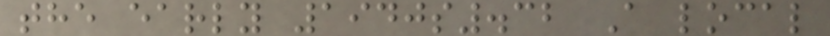the early 1940s.32 A local
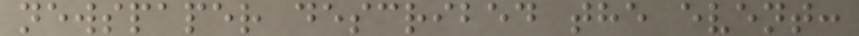newspaper described the event:
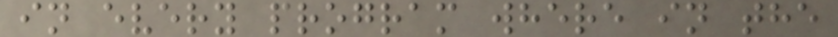in every program where in the
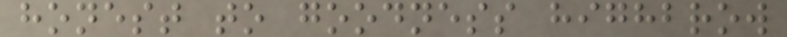honest to goodness highbrow
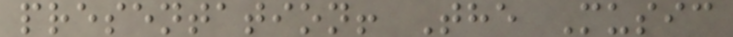presentation! The Music
